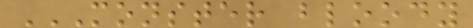MONSTER BLOODY
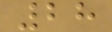28
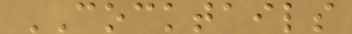COCKTAILS
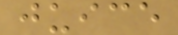juice
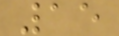15
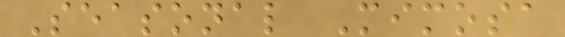Seasonal Mimosa
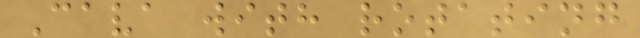Cava with rotating
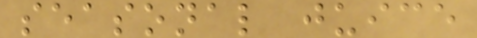seasonal juice
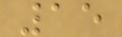15
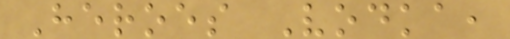Heroes Vodka,
